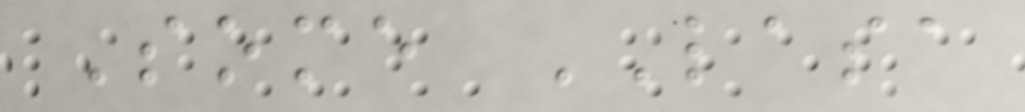Some LASA
